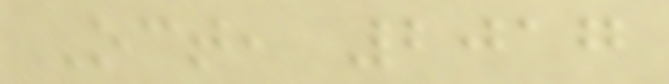Oct, 2017
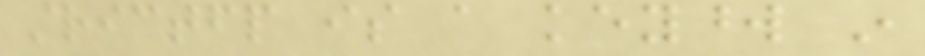strictfp is a keyword in
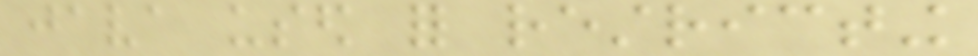java used for restricting
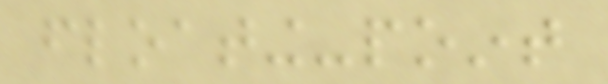floating-point
